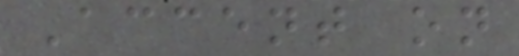Accent on
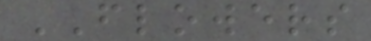FLOWERS
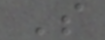S
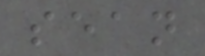sean
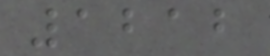1212
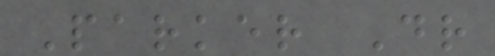Parker Dr
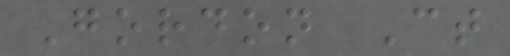Gordon Ct
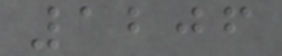1206
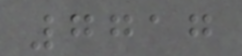7717
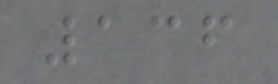136
